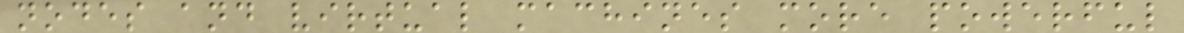nodes and virtual machines more powerful
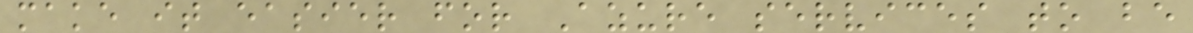make it easier for Azure services to be
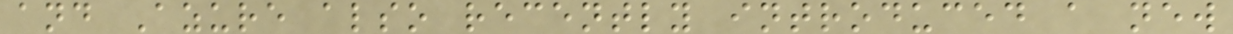and Azure also recently introduced a new
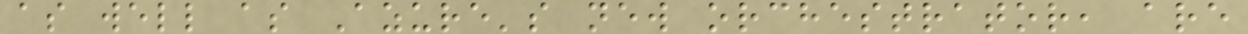as well as Azure's new orchestrator, are
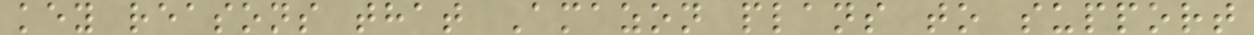key reasons that Amazon plans to support
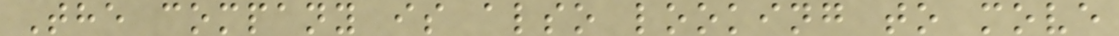The company is also looking to move
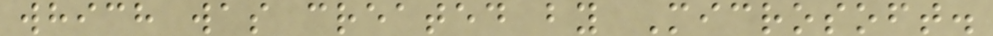which was created by Microsoft.
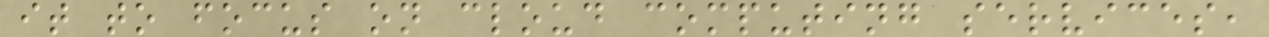it to focus on cloud computing services,
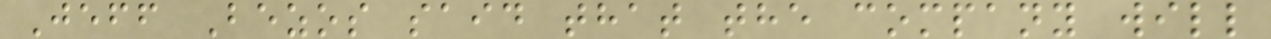Jeff Bezos said that the company will
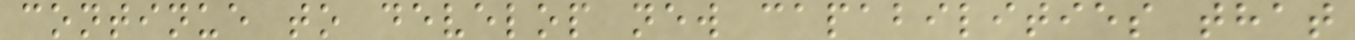continue to develop new capabilities that
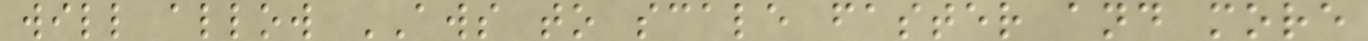will allow AWS to scale faster and more
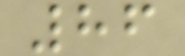86
